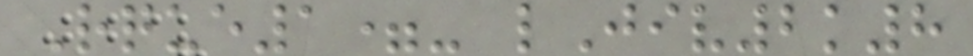Rque1=- lJiv2k8
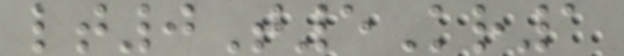lt0T5Kr1
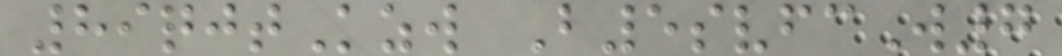89qjtKzw B5svfcW7
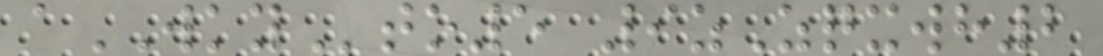aWKYto5 9zZqxwh2
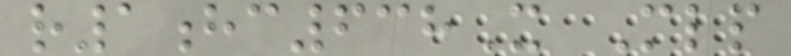r1hc638X Mlp
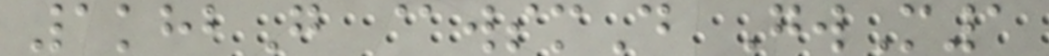1khbG @wsmD GwM1
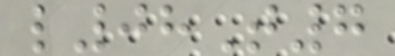l08T7
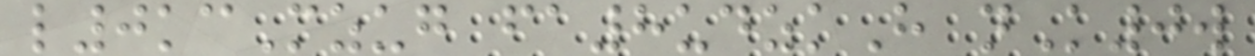l0kcMzug fa8udzkH nK0w
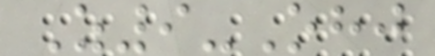Z9-Ohj
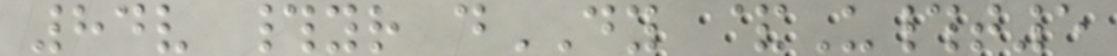84v #yr dDY &U#t5
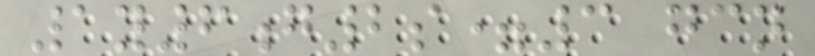1y6g2s=3 gcn
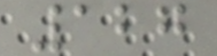127
